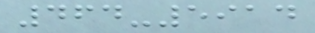464-5914
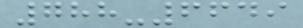788-6649
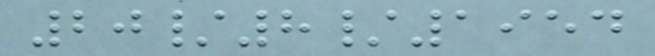20/8/1954
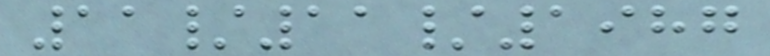11/11/1987
